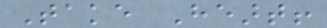Take Heart!
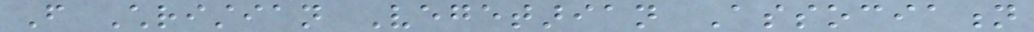From Christian Vegetarian Association
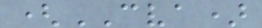(CVA)
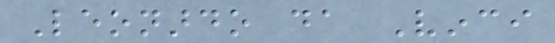Leonardo da Vinci
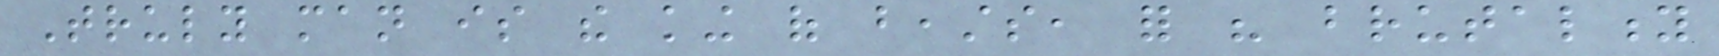Truly man is the king of beasts, for his brutality
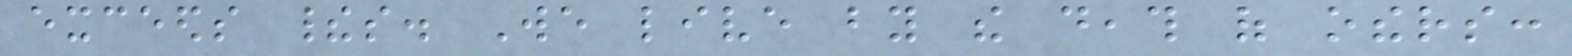exceeds theirs. We live by the death of others:
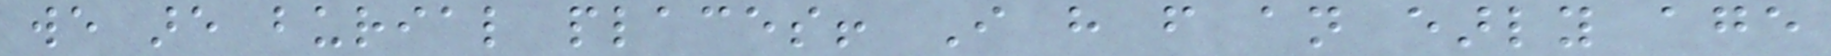we are burial places! I have from an early age
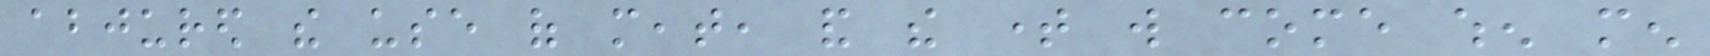abjured the use of meat, and the time will come when men
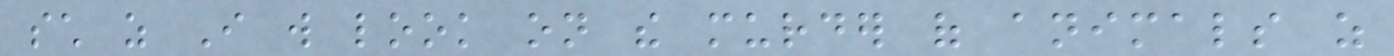such as I will look on the murder of animals as
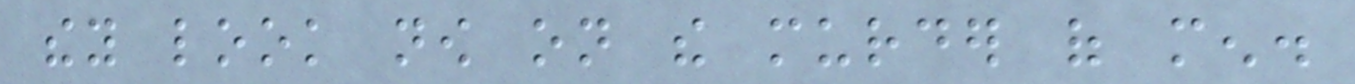they look now on the murder of men.
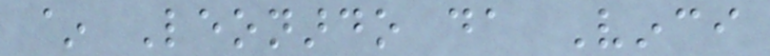~ Leonardo da Vinci
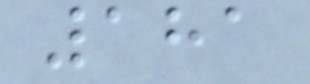181
